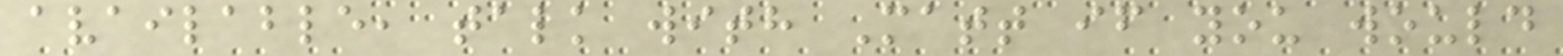available, talk with Matt if you would
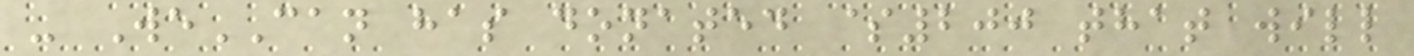- WeCAN has donated $200 that will
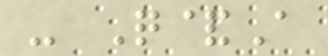- Q&A
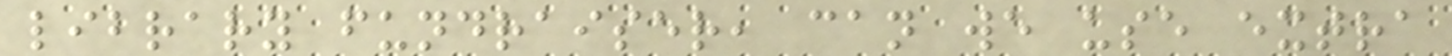library fundraiser, can we use extra
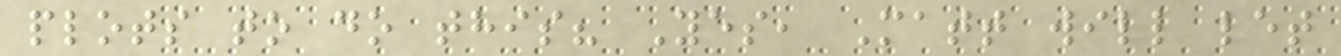plots to do this? Yes, Matt will let
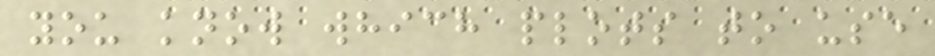you know which plots to use
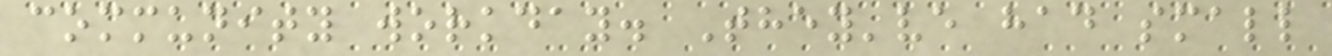community workday. They've had small
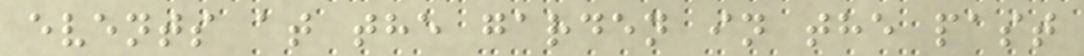events at the garden in the past
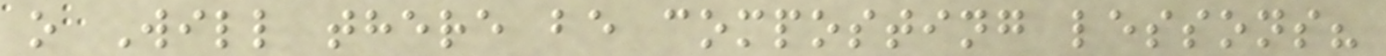o Will there be composting lessons?
